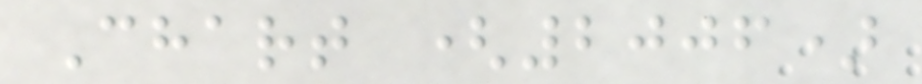Chart (2006)
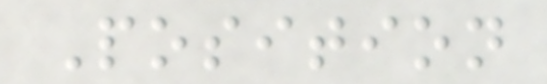Position
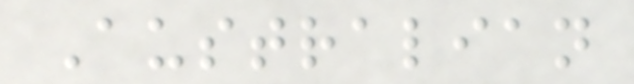Australian
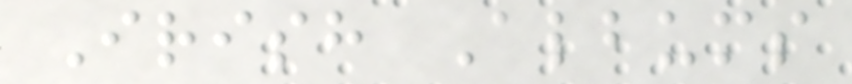Irish Albums
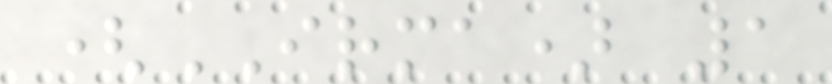(IRMA) 1
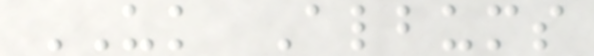UK Albums
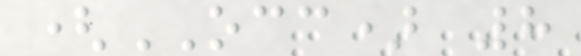(OCC) 8
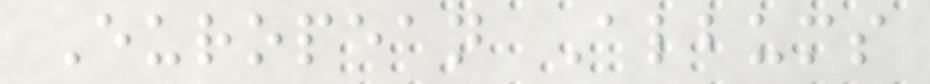European Albums
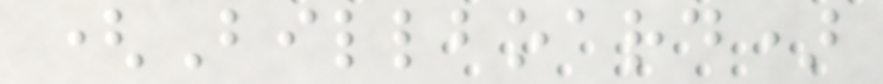(Billboard)
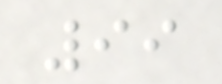99
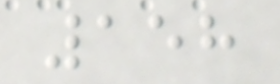158
